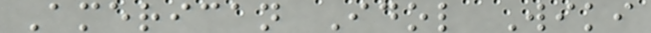American Idol Wiki
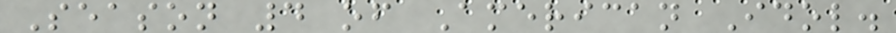Season 4 of American Idol.
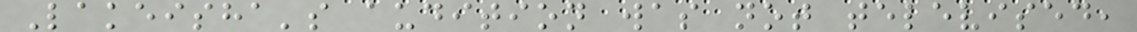Lakeisha's audition was not televised,
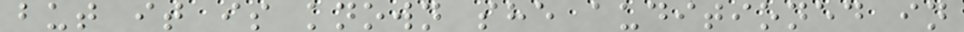but it is known she auditioned in
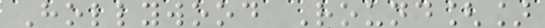Hollywood Round[]
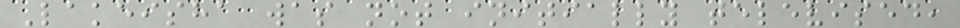Lakeisha was not initially televised,
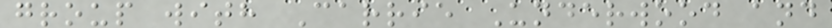group with Carrie Underwood and
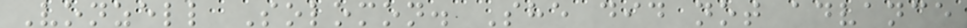Vonzell Solomon. She did not advance
